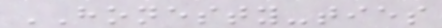HONESTY-ties
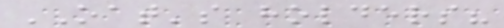OAT's holders?
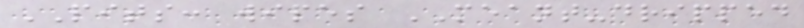PITS: wipes MEANT-dripped
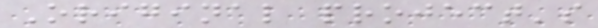Original project's
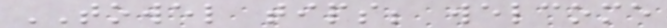TOWEL tips; welcome
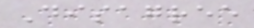Disagree
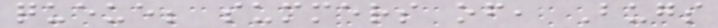queue; summers of, Bugs
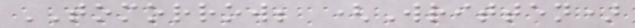TOMORROW; (Written)
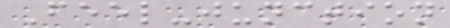Feel-junction
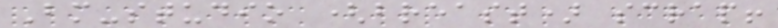Bm-studio (breast) scrap!
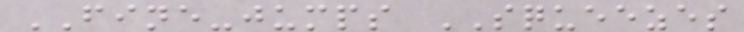FINE-jumps SQUEEZES
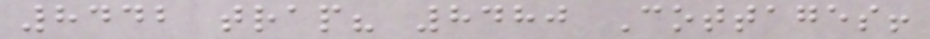8442 trap? 8480 Cottages!
